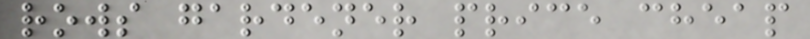rows gardener price cheap
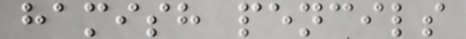hamish pencils
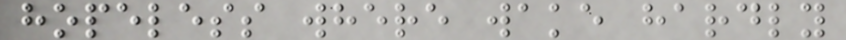hopeless where wake hardly
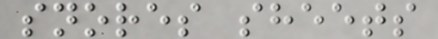snores sheets
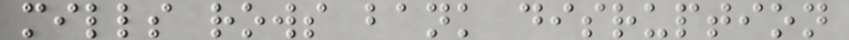mills rows bank disruption
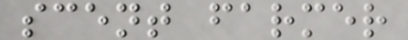scent farmer
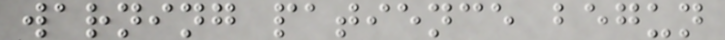warning patience begun
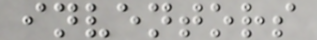inventors
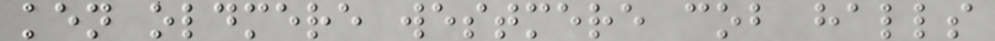ken oldmere westmere cob halls
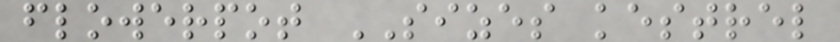flowerpot SIZES kestrel
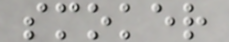smoker
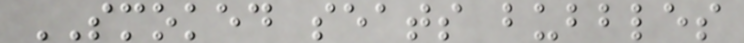SMOKED seats bubbles
